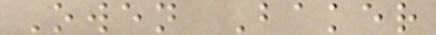Owen Baker
